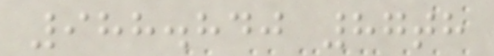988.840 87th
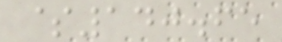$140.65
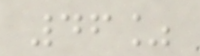46%
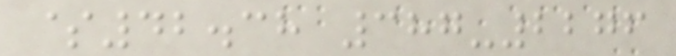$42.38 387-2276
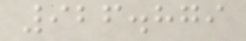926.879
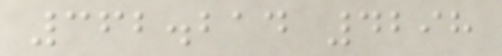362.214 4298
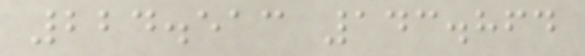224.513 143.864
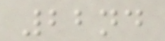22nd
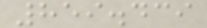859.439
